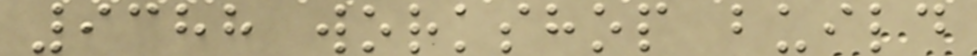9388 workshop build
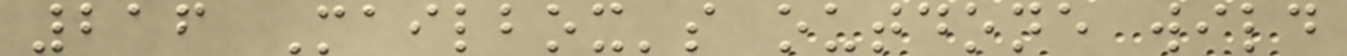216 Mailbox's outdone wild
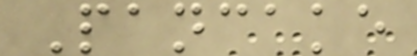Pancake
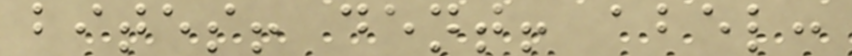bites! dent! abel:
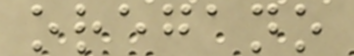oregano
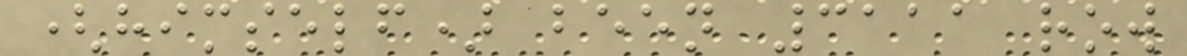(himself) been 3111 row
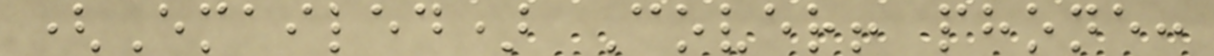(Emailed) Cover! phone:
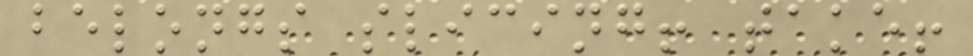belongs slicing! take!
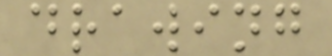drawing
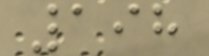198
